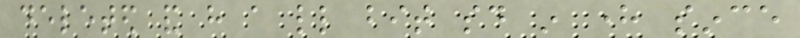deleted and have a little bit said in here since
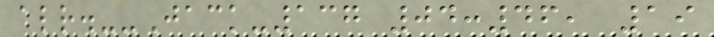already.--Jack-137 04:46, 19
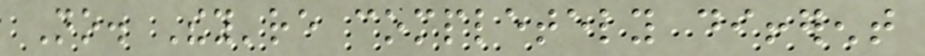No. They're completely different
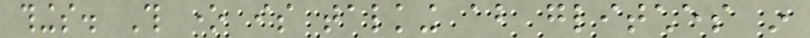things. This one is talking about glitches in
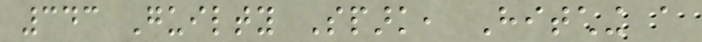343 Guilty Spark, Hitching a
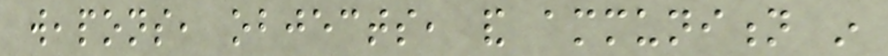weapons, objects, and ammunition in
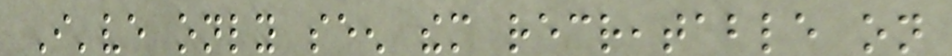I've only seen them recreatable on
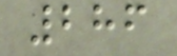286
